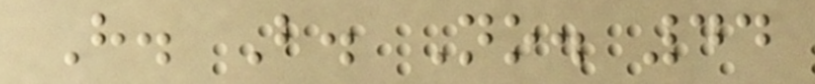H. B. No. 44
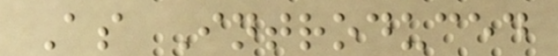As Introduced
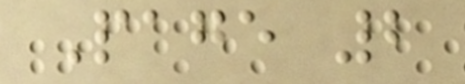Page 2
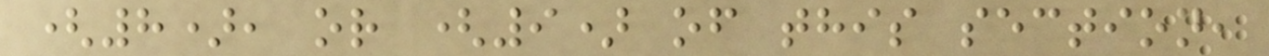(8), or (9) of this section,
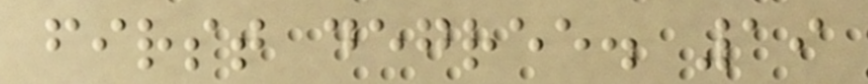first degree. 19
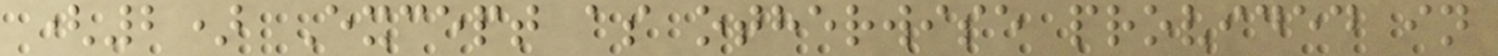(2) Except as otherwise provided in
